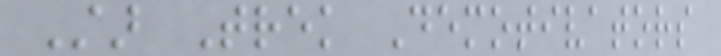Star Trek Demotivators
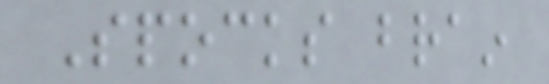Spocks brain
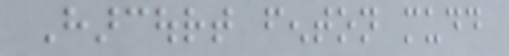Harcourt fenton mudd
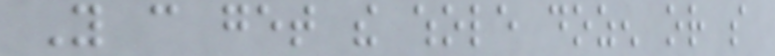You can get the whole dozen or so
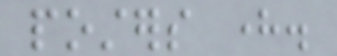posters here.
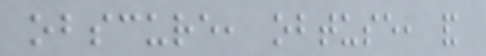obscure, obtuse, and
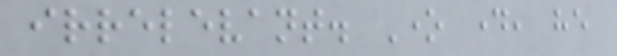irrelevant. One day, he
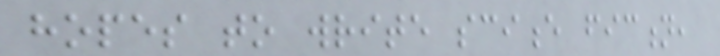hopes to write science fiction,
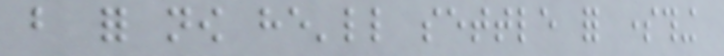but for now he'll settle for something
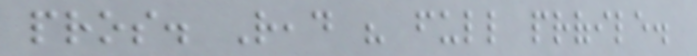pros. Read his full profile.
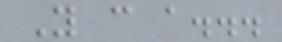You can a...
